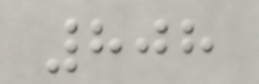808
